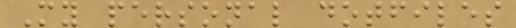My personal dotfiles
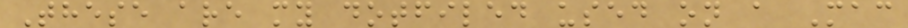These are my dotfiled used on a Mac
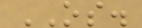OS.
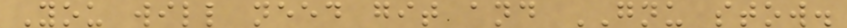You will need git and GNU stow.
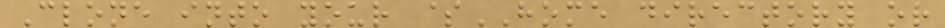Clone into your $HOME directory or
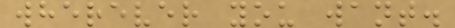wherever you want.
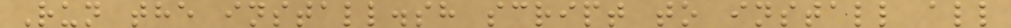Run the install.sh script to install all
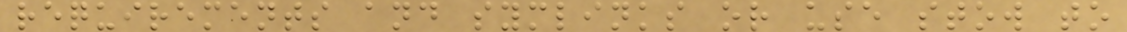requirements and symlinks or use stow to
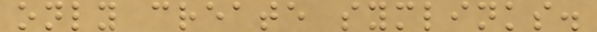only create symlinks.
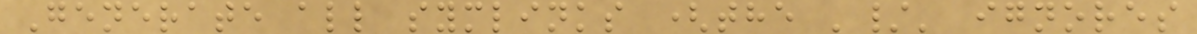Generate all symlinks (the '/' ignores
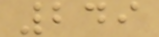249
